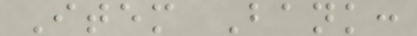Item Bank:
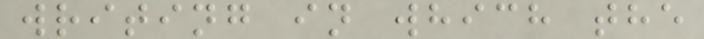writing in which the
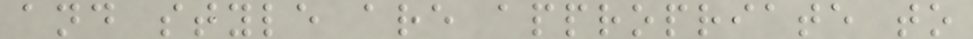and style are appropriate to
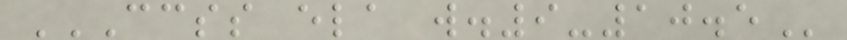CCSS ELA W.9-10.5
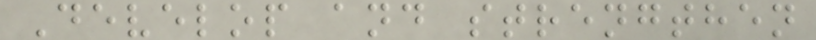Develop and strengthen
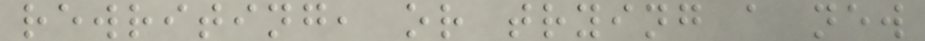rewriting, or trying a new
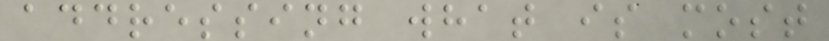addressing what is most
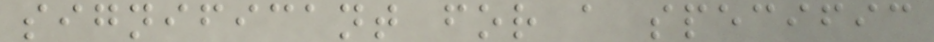significant for a specific
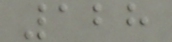128
